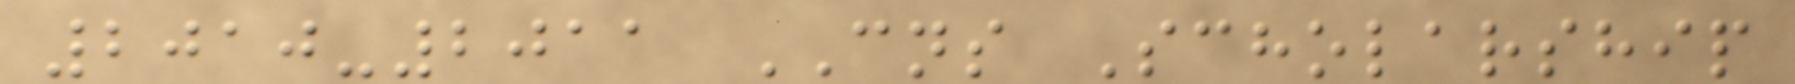2010-2011 CNS Scholarship
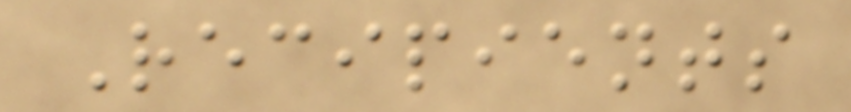Recipients
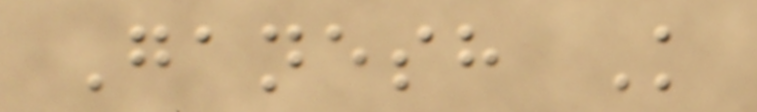Ganesh K
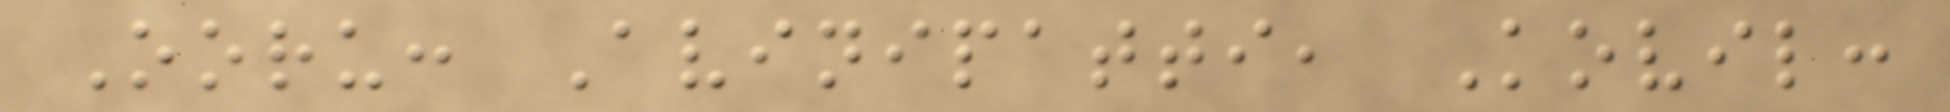Ooru: Avinipatti, Kovil:
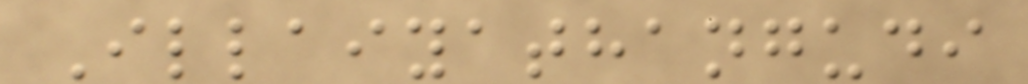Illaiyathangudi
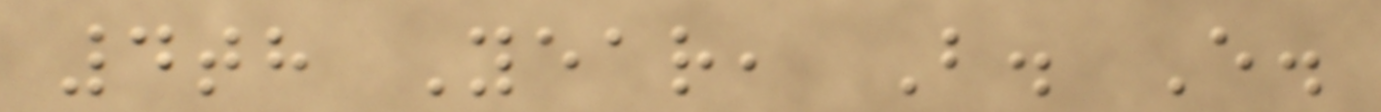4th Year, B. E.
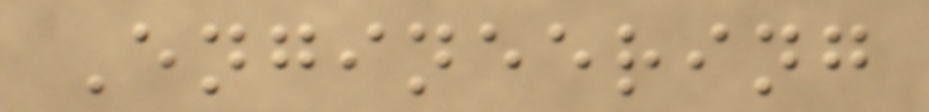Engineering
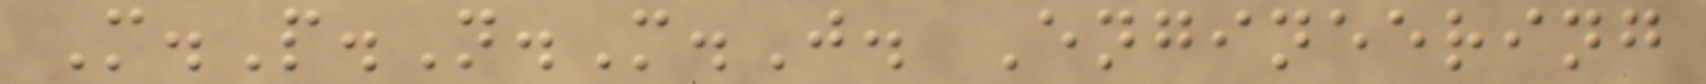M.P.N.M.J. Engineering
